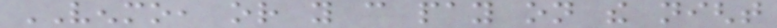VENMO, or you can pay on the night
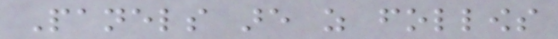Panels are as follows
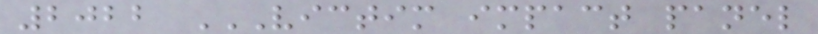2022 VICTIM IMPACT PANEL
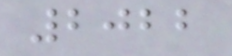2022
